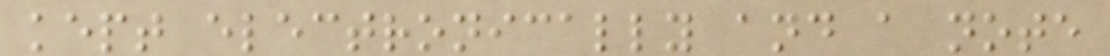kept electronically and a note
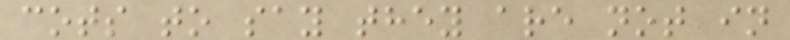cots to say they are not in
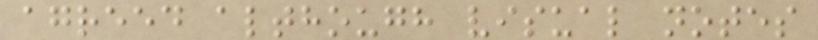agreed although visual notes
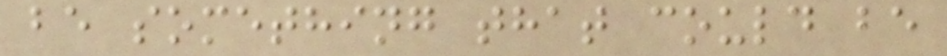be something that could be
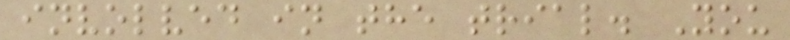involved in the trial. You
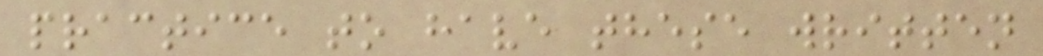practice to have these written
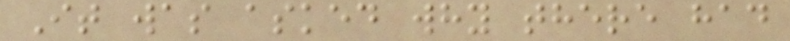It was asked why there had
